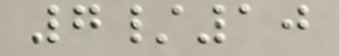7/10
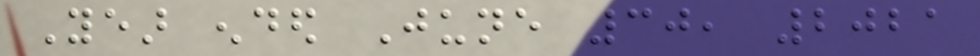Year ended June 30, 2021
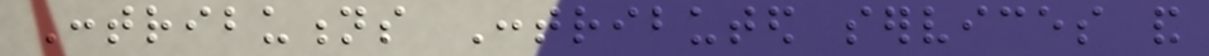Contributions Contributed services and
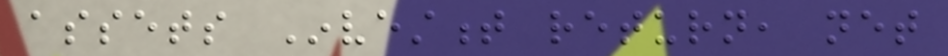assets Investment return, net
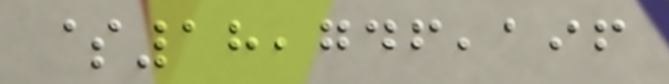$18,746,196
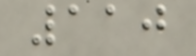110
